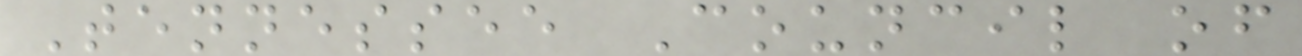Tennessee Council of
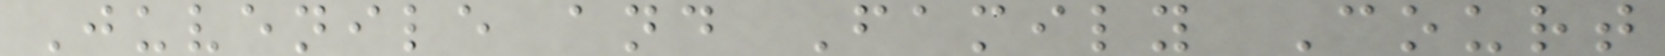Juvenile and Family Court
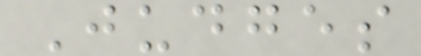Judges
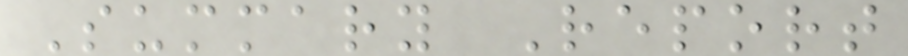Summary Report
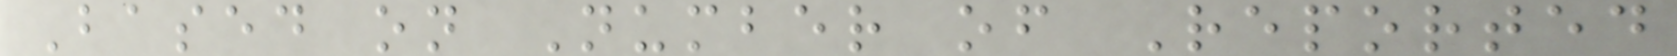Based on Number of Reported
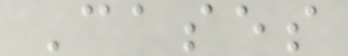Cases
